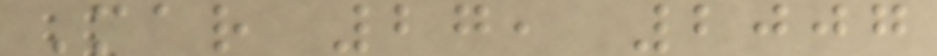Mar 27, 2007
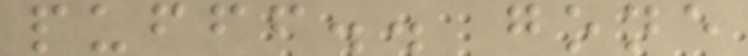pufff.. gone
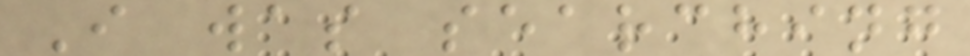I was searching
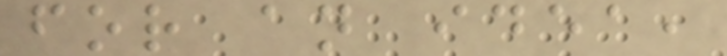for an idea,
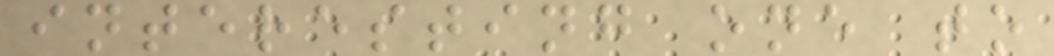interesting one to
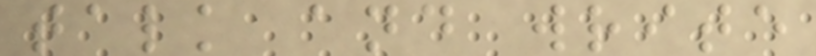talk and write
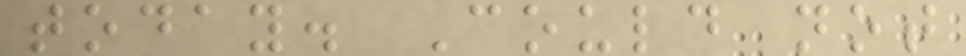today. Could not
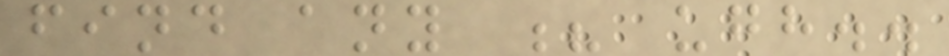find any ? ugh..
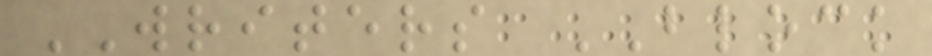WRITERS BLOCK
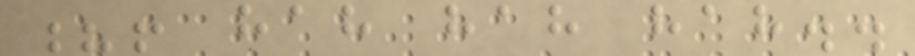?! hah hah hah..
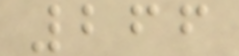266
